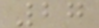27
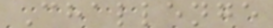Challenge
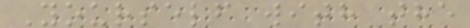Yourself with the
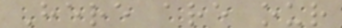Here are our
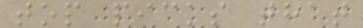top picks that
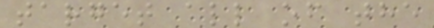target all of the
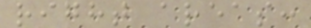right areas:
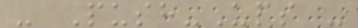- Push-Ups -
